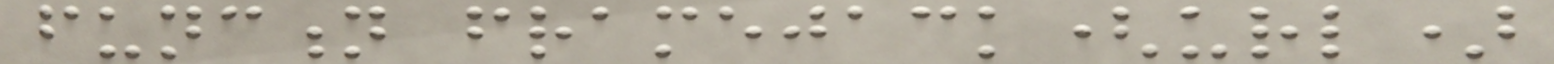function framejack(url)
